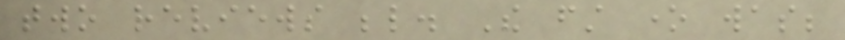two reviews below. The first one was;
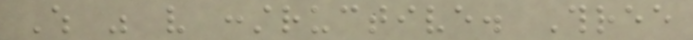Which was very constructive. Three
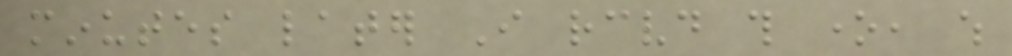minutes later I received this one, which
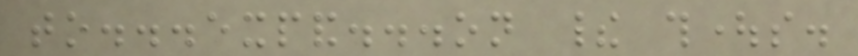to...expand...on their thoughts.
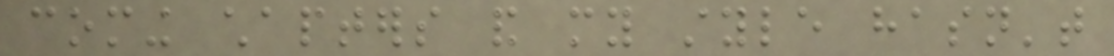coming chapters and my style hasn't
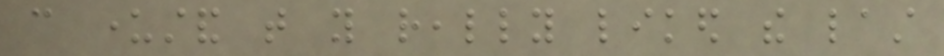can understand that you really liked the last
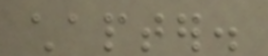chapter.
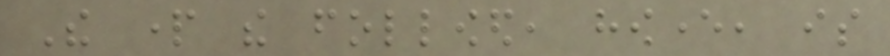The part the followed, however, is
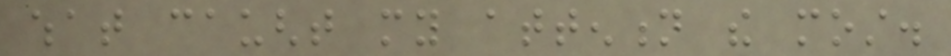what caught my attention the most.
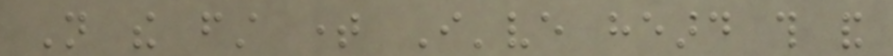Not the first time I've heard this and
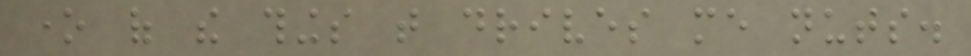one of the things that drives me nuts.
